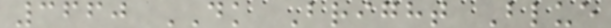3660 DK Bright Blue
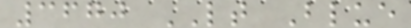3670 LT Blue
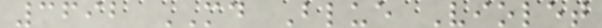3692 MD Blue Violet
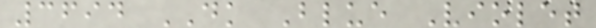3694 DK Blue Violet
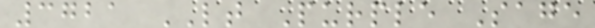3721 LT Purple Sage
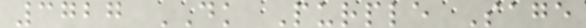3727 DK Purple Sage
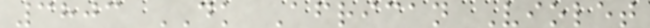3803 DK African Violet
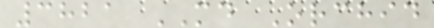3821 MD Orchid
